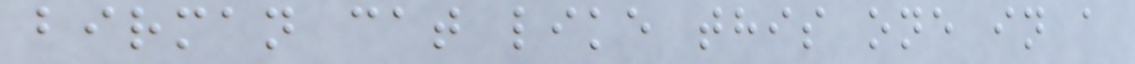birman cat like this one in a
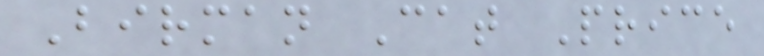Birman Cat Price
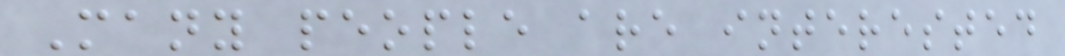Many people are interested
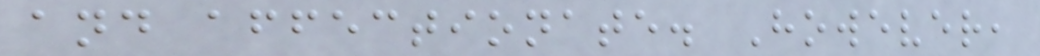and affectionate. However,
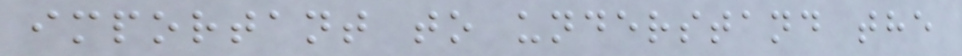important to understand the
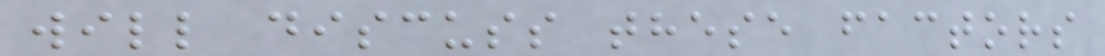will discuss these factors
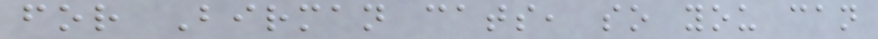for Birman cats, so you can
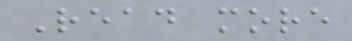Read more
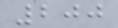200
